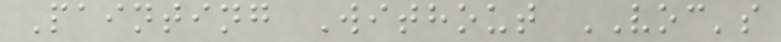Painting Without VOC's
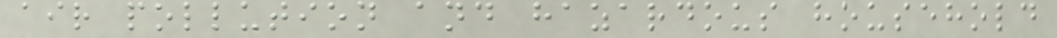air pollution and hazardous household
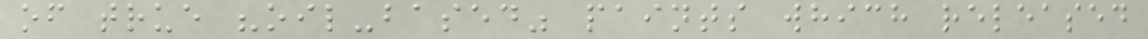of true "oil-based" paints which released
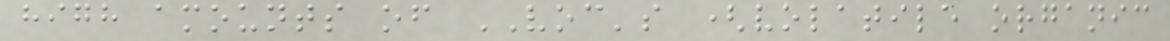high amounts of VOC's (volatile organic
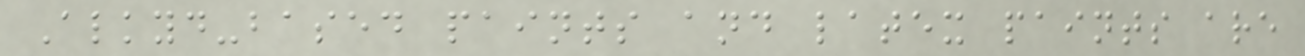Alkyd-based paints and latex paints are
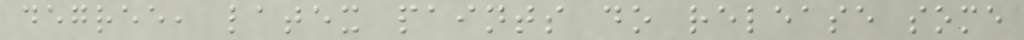degree, latex paints do release some
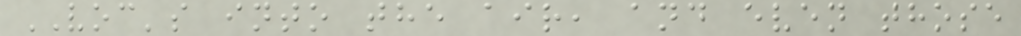VOC's into the air, and even those
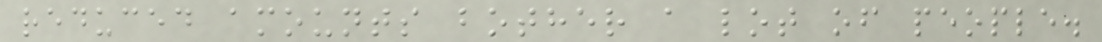reduced amounts bother a lot of people.
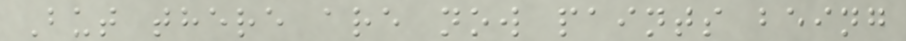But there are now paints being
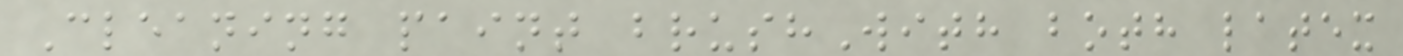Cleaning paint brushWith both latex
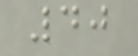40
